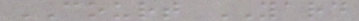COURT YARD
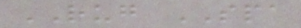RUG SPA
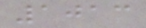1013
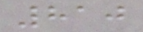810
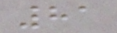81
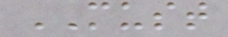MUST
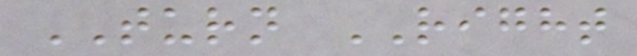TURN RIGHT
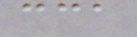cca
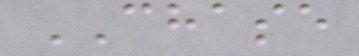CHASE
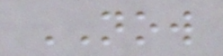NOW
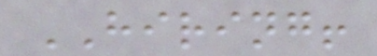HIRING!
